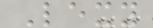Lexy
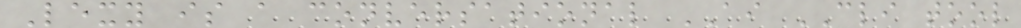Lexy is a conversational AI CLI tool
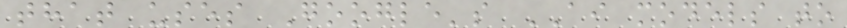that uses Google's AI models to
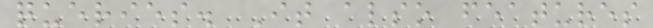queries. It also features
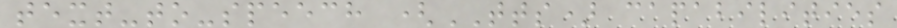text-to-speech (TTS) capabilities
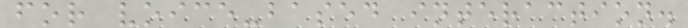for voice-based interaction.
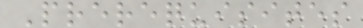Prerequisites
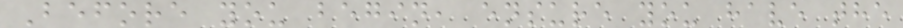Before you begin, ensure you have the
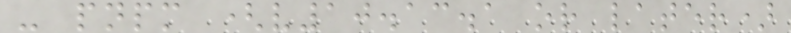- pnpm (v10.13.1 or later)
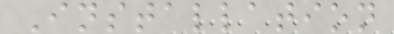Installation
